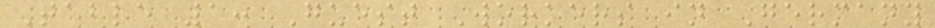Table 1: Guest Workers in Germany
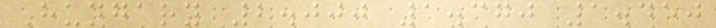Hungary 2.000 1.370 1.450
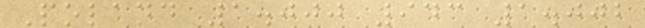Poland 1.000 943 1.002
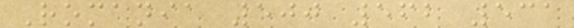Romania 500 562 531
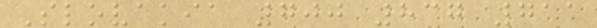Slovakia 700 837 711
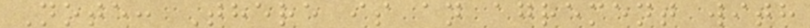Note: There is an agrement with
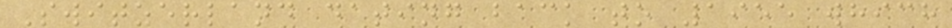Switzerland dating back to 1955 which
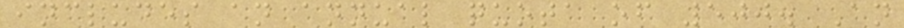includes an annual quota of 500. An
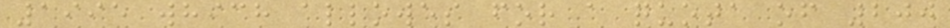1995 which allowes for a quota of 200
